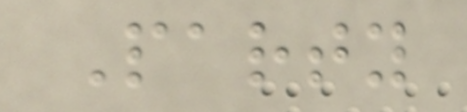Party
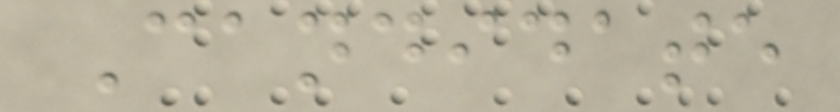Candidate
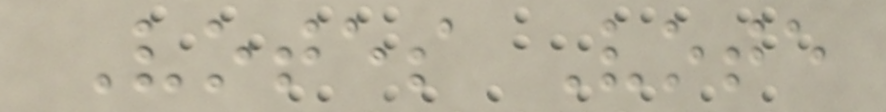Votes Vote
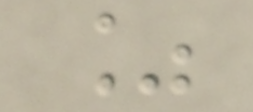%
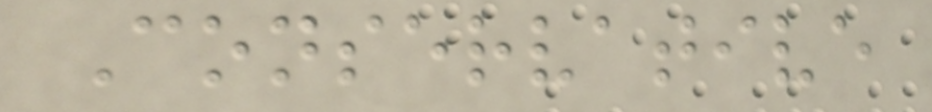Conservative
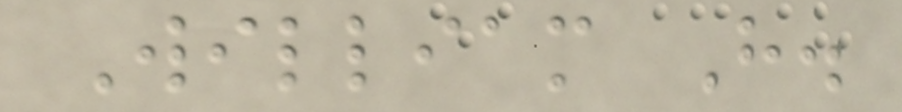William H.
